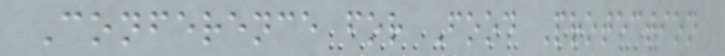Conference for Food Protection
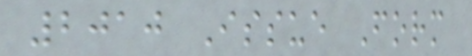2010 Issue Form
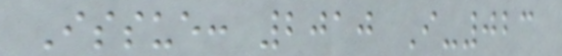Issue: 2010 I-023
